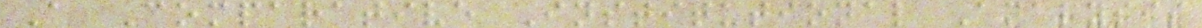A Comparative Institutional Analysis
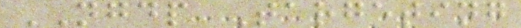NGDP Targeting
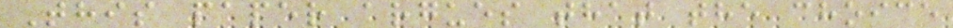This paper argues that the choice
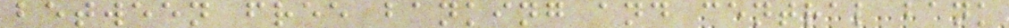between free banking and central bank
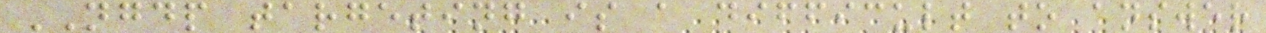NGDP targeting is a difficult to answer
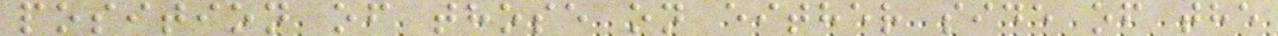position of those on either side of the
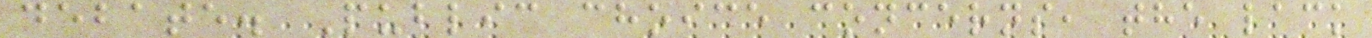debate. Public choice concerns, the lack
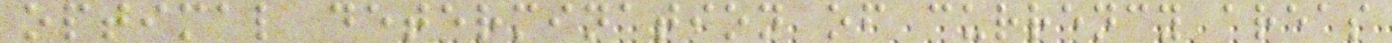optimal determination of currency areas
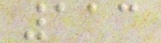113
